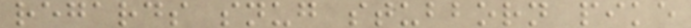regards snug stubborn pike
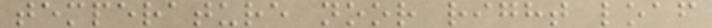temperature noor right loaf
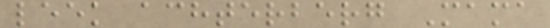leek achterberg Mama
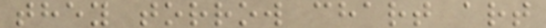they torrow chart art
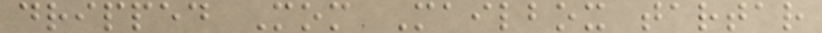dripped Mom Mailbox tartar
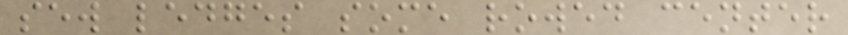sew ledges some rowed center
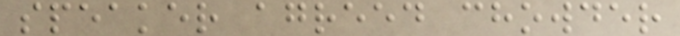speaker agreed chowder
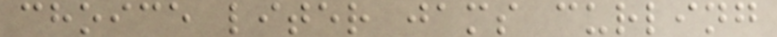choice liter jams curling
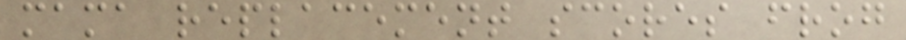mama replacement scores frog
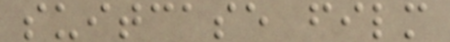suitcase film
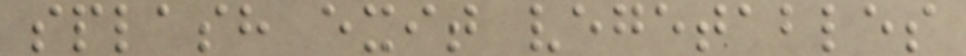splash exit vegetables
